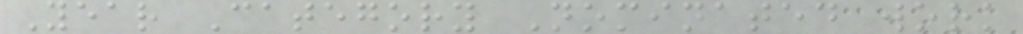Year Category Nominated work
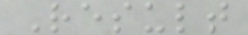Result
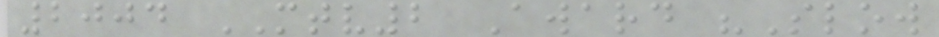2004 MTV2 Award "Slow
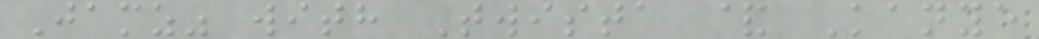Jamz" with Twista & Kanye
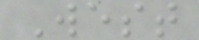West
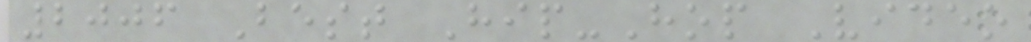2006 Best Hip-Hop Video
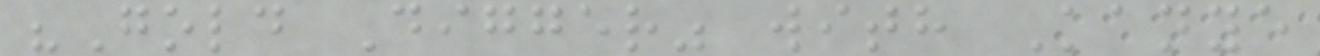"Gold Digger" with Kanye
